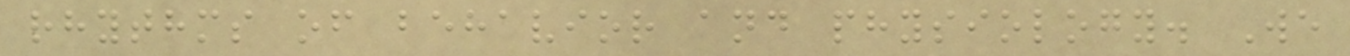rhythms of behavior and physiology. We
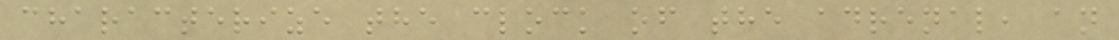characterize the clock of the adrenal, an
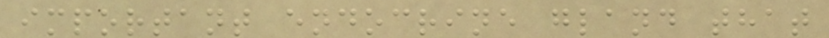important endocrine gland that
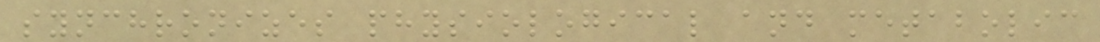synchronizes physiological and metabolic
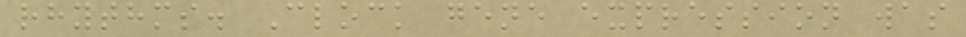rhythms. Clock gene expression was
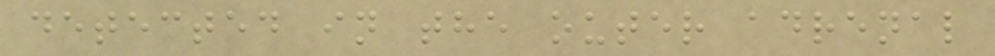detected in the outer adrenal
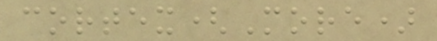cortex(More)
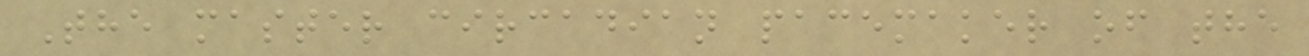The master circadian pacemaker of the
